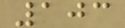103
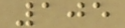105
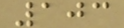103
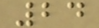24
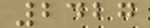2427
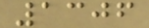1306
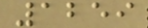1259
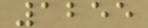1255
